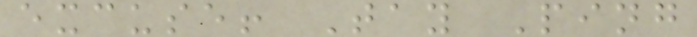excuse! Tay Ping
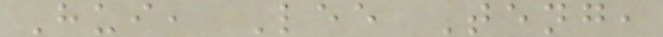Hui, Lee Teng,
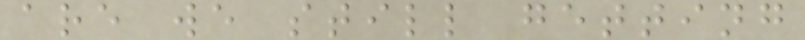are we still getting
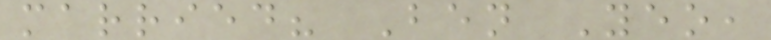married? Ben Yeo,
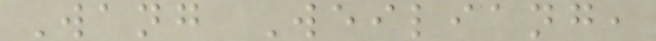Wang Weiliang,
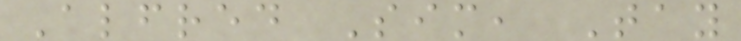Alfred Sim, Tay
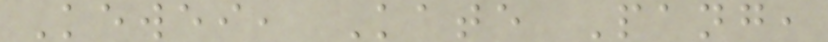Kewei, Kate Pang,
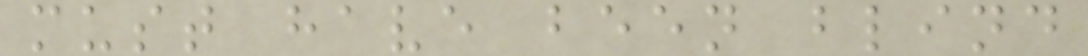must have been blind
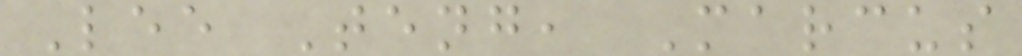Lee Teng, Marcus
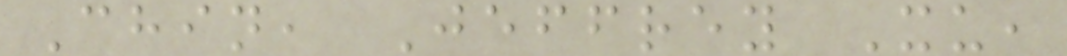Chin, Jeffrey Xu,
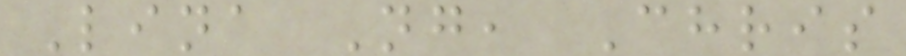Lina Ng, Chris
